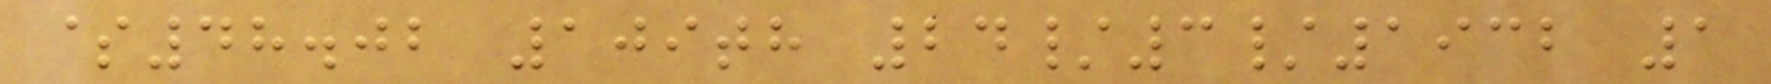$48.02 109th 24/3/1932 1
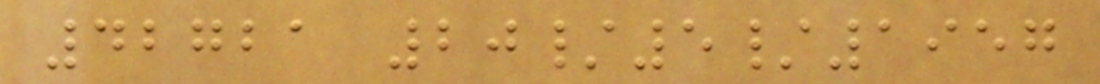42721 20/5/1957
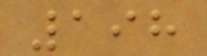198
